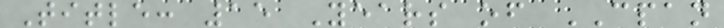Title: 15 Years of CPAN
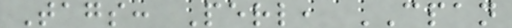Tags: Perl, CPAN
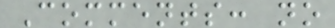Comments: no
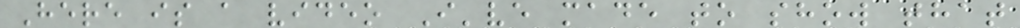Here is a video I've made to show that
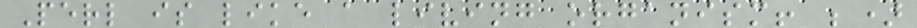Perl is like a living organism! ;)
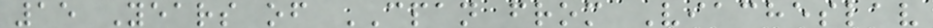15 Years of CPAN from Viacheslav
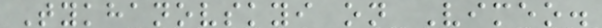Tykhanovskyi on Vimeo.
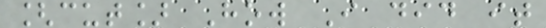[cut] How I did it
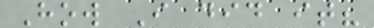How I did it?
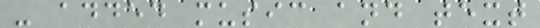- added music and text
